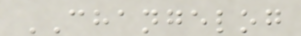CHANGELOG
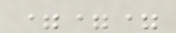===
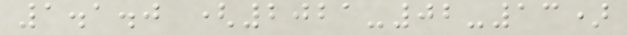1.1.0 (2021-02-13)
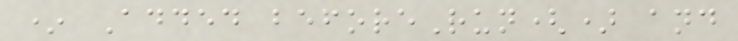* Added beforeRun() and
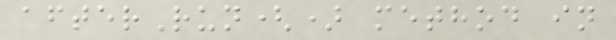afterRun() method in
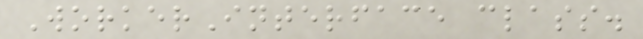WorkerInterface class.
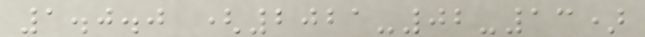1.0.0 (2021-02-13)
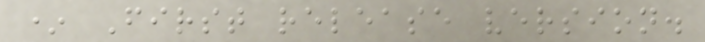* First release version.
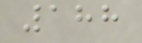188
